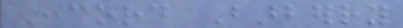Concord Barberry
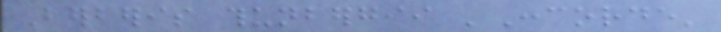Berberis thunbergii 'Concorde'
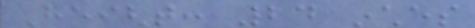Height: 24 inches
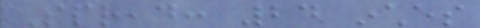Spread: 24 inches
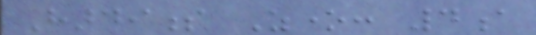Hardiness Zone: 4a
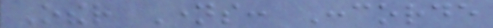Other Names: Concorde
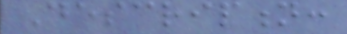Description:
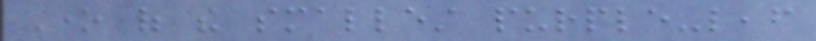One of the smallest purple-leaf
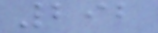292
